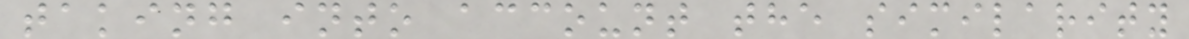taking into account the similarity
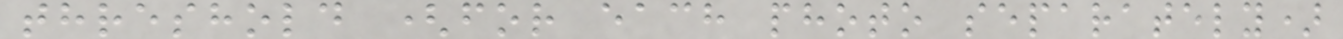threshold (for each photo separately)
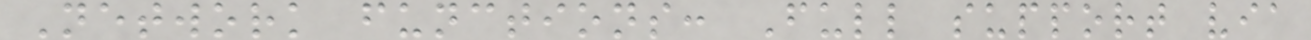Network functions: Full support via
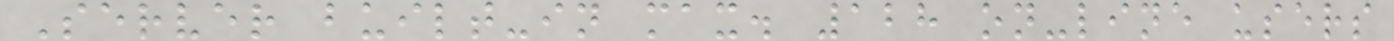Server built-in max. 128 on-line users
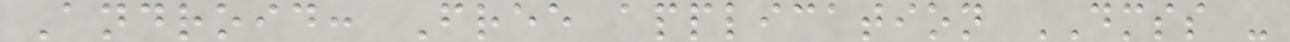Android: Free application DMSS -
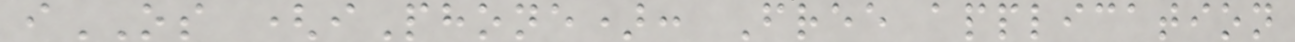iOS (iPhone): Free application
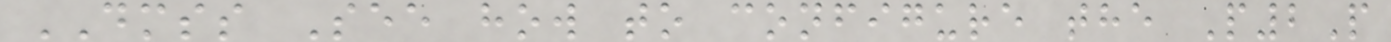DMSS See how to configure the P2P
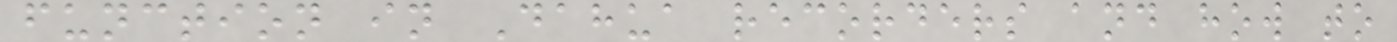function in Dahua recorders and how to
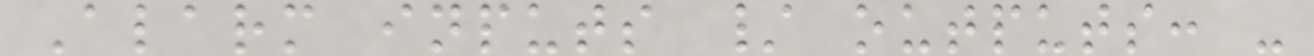Alarm inputs / outputs: -
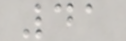41
